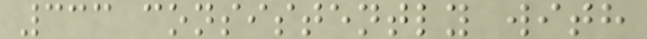333 consistently with
